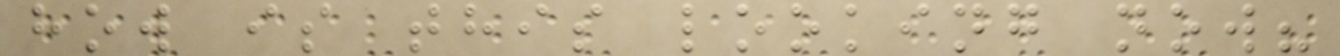how is this looking now?
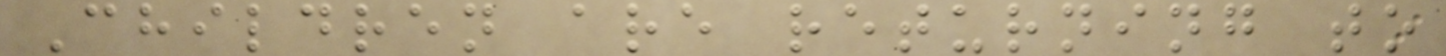Children are returning to
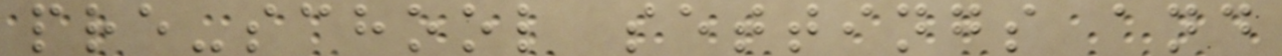pre-school settings and
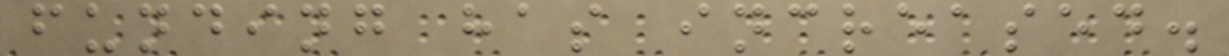funding has increased.
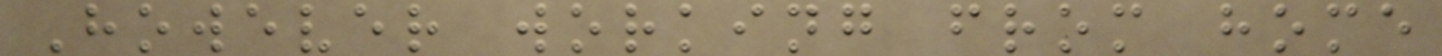However working from home
